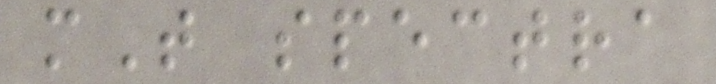mT spectra
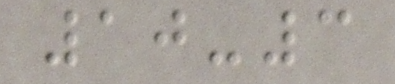10-3
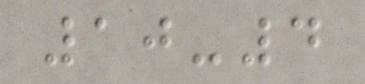10-4
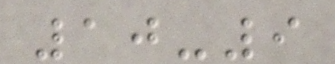10-9
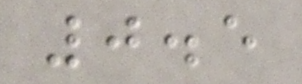0.5
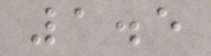1.5
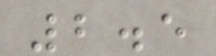2.5
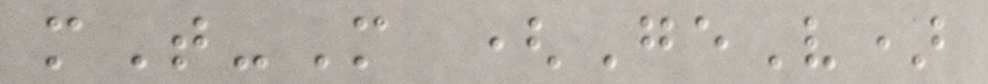mT-M (GeV)
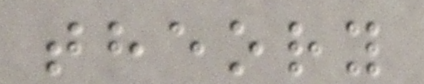theory
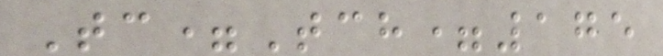Tc=Tch=175
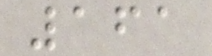161
